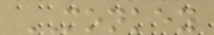MONKEY
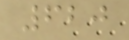620
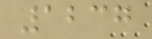1237
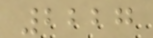2227
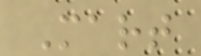Mart
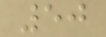50
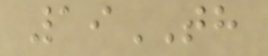19TH
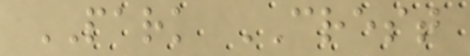PARK CREST
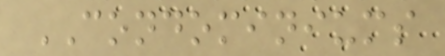CONDOMINIUMS
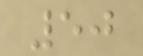50
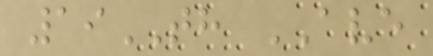19TH AVE
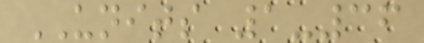UNITS 1-36
